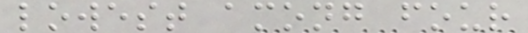lowest among four
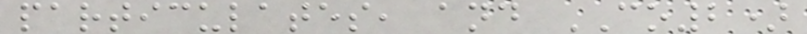particulates, and CO2)
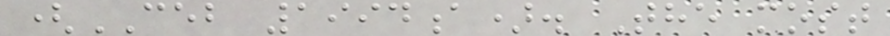(CEB 1994a). The most
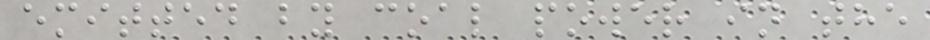emitted by coal power in the
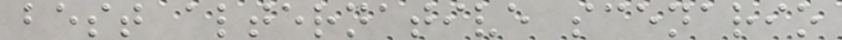best alternative scenario
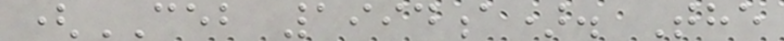(CEB 1994a). The
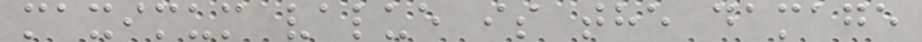maximum value is the damage
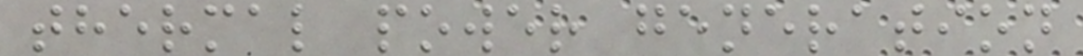thermal power generation
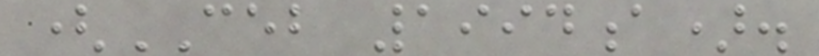(CEB 1994a).
